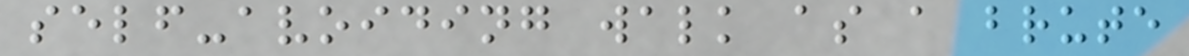self-avoiding walk as a brute
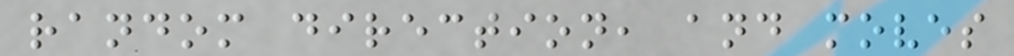random direction, and moves
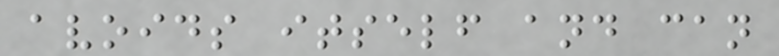avoids itself and can
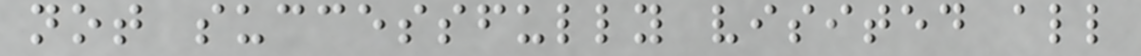not successfully visited all
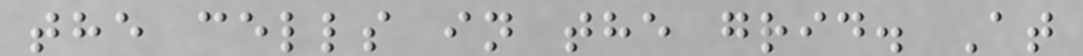the cells in the grid. At
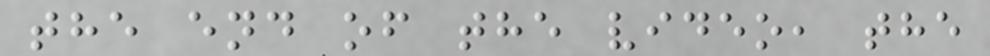the end of the video, the
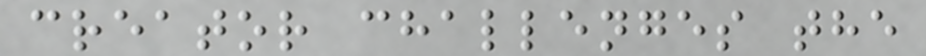creator challenges the
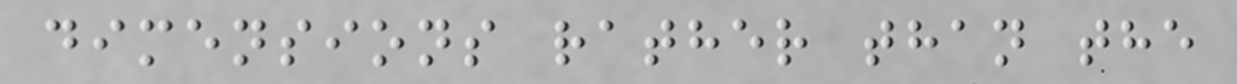dimensions rather than the
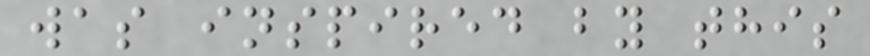was inspired by this
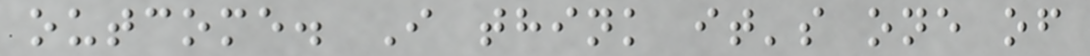outcome. I think it's one of
